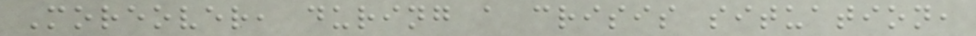Moreover, during a crisis situation,
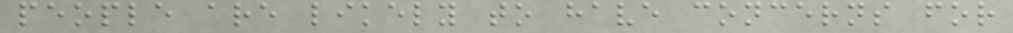people are likely to have concerns for
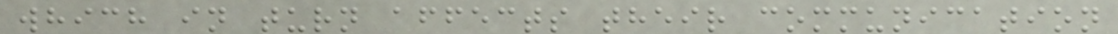which in turn affects their communication
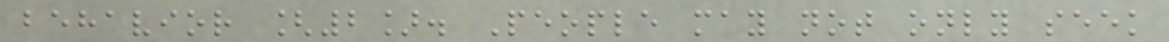behavior [2]. People may not only seek
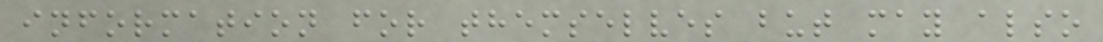information for themselves but may also
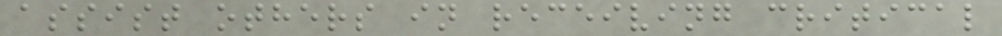assist others in receiving critical
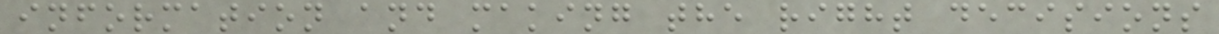information and making the right decisions
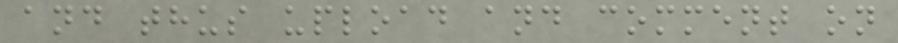and thus upload and comment on
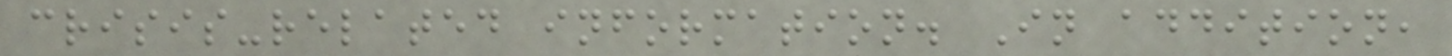crisis-related information. In addition,
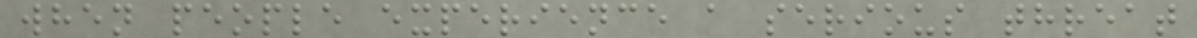when people experience a serious threat
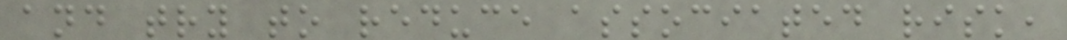and try to reduce associated risk,
